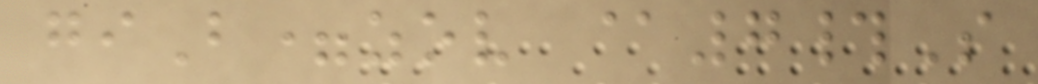giB=zov @7#S
